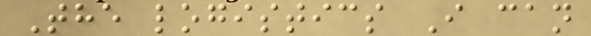The logistics I can
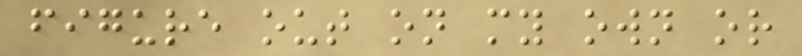figure out on my own or
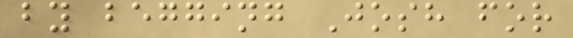by begging Josh for
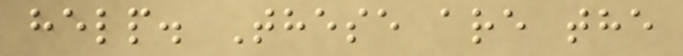help. These are the
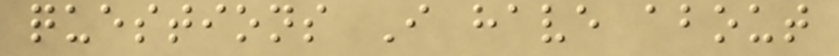questions I have about
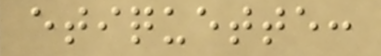etiquette:
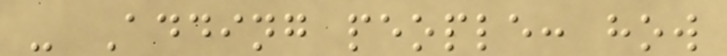- Adding people: how
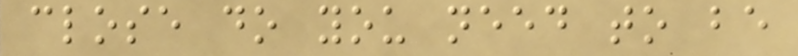close do you need to be
